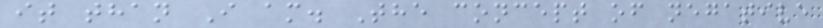it than I am. The concept of negative
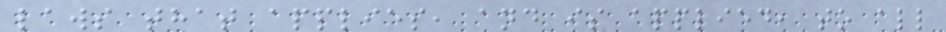laws that applies, and is applied, to all
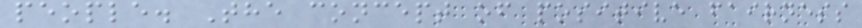people. The concept of positive fairness
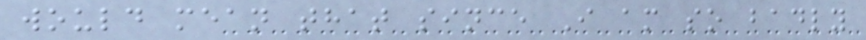would mean that since I am so badly
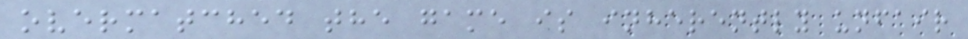overmatched the game is inherently unfair
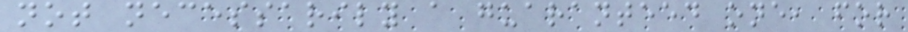not necessarily a guaranteed one, for
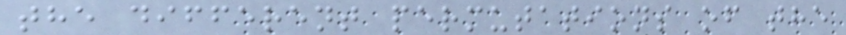the different permutations of the
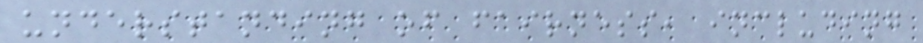understanding of fairness, including
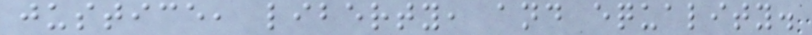justice, liberty, and equality.
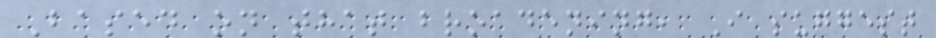Based on that broadening, I suggest
